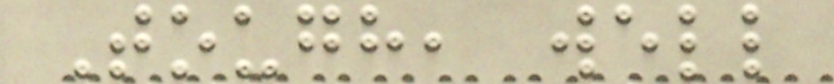Tough, well
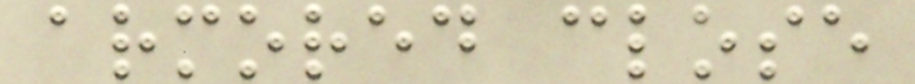armored close
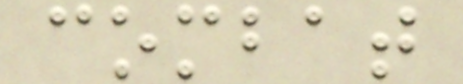combat
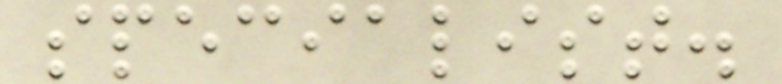specialist.
